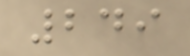249
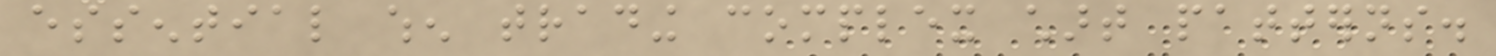essential when trading complex chart patterns.
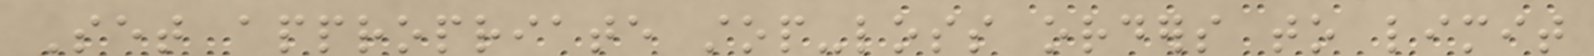Set appropriate stop-loss orders to limit
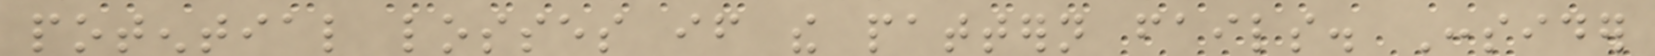potential losses if the pattern fails. Consider
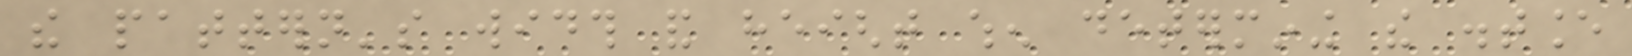the pattern's width and height when determining the distance
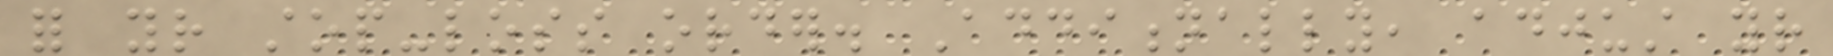for your stop-loss order. Additionally, adjust your
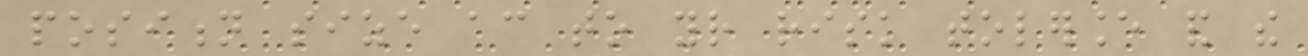position size according to your risk tolerance and the
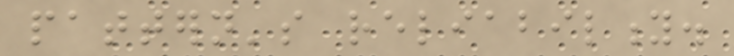pattern's reliability.
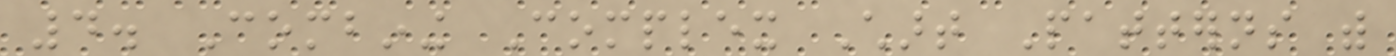4. Combining Complex Chart Patterns with
